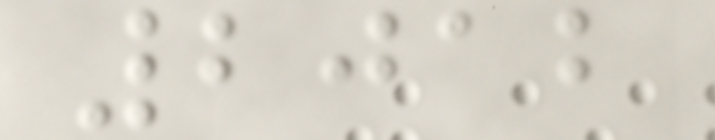2012
